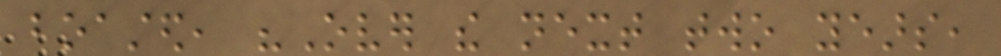boasted, "Over the next two years,
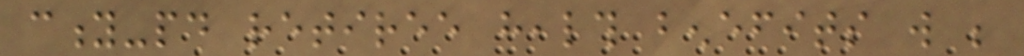city-paid retiree health benefits will be
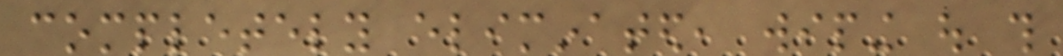completely eliminated, wiping out this
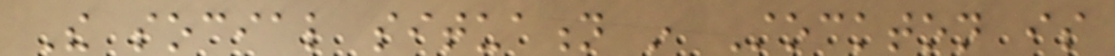The social situation in Stockton is
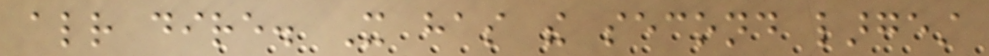already dire. It has the second largest
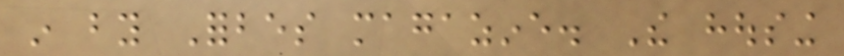in by Forbes magazine. The housing
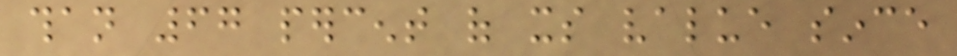than 67 percent of its value since
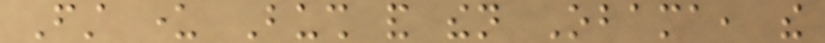First under Bush and then Obama, the
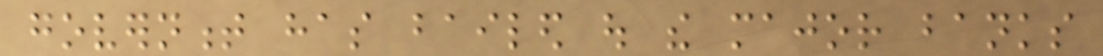government has bailed out the major banks
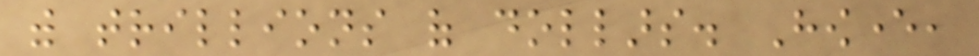with trillions of dollars. However,
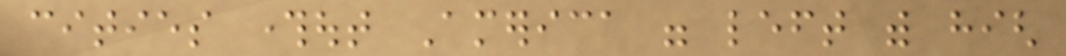cities throughout America were left with high
